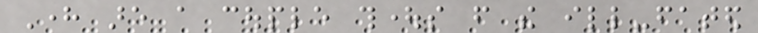Here are a couple thoughts from the ill-fated
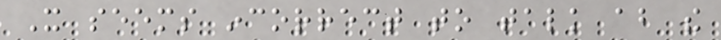It seems incorrect to talk about the
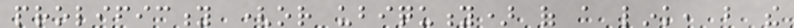prolificity (or ubiquity) of a link, but the
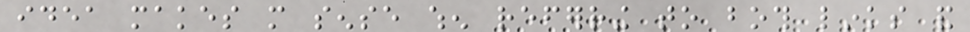idea makes more sense when referring to both links and
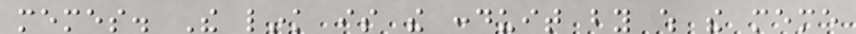memes. The link is the conduit by which the meme
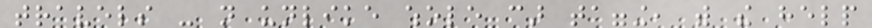travels - not unlike whole car tagging, with the help
